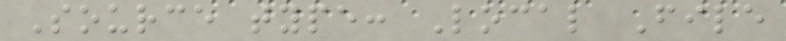Source type: Local File
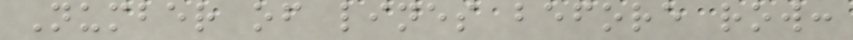Number of lines before row:
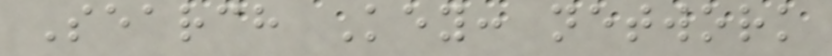Search Key: network
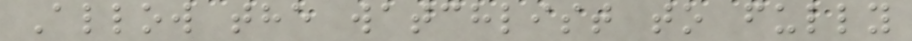Allow the watchlist to fully
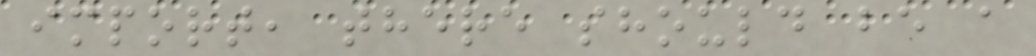import, there should be a
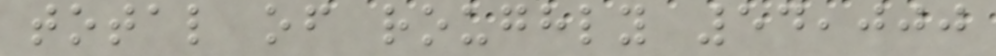total of roughly 54,000
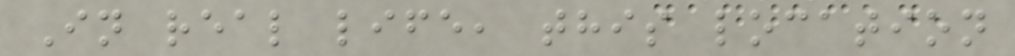In real life, this location
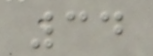34
